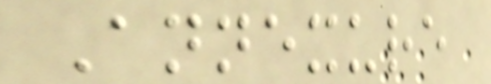Annexure
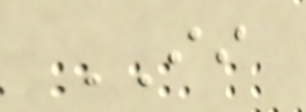II
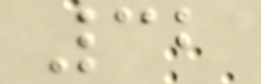32
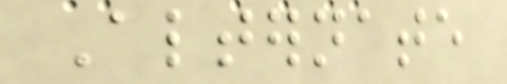Alternate
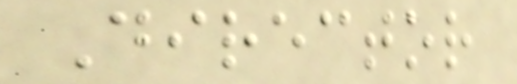Director
